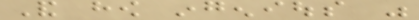And how ingenious was
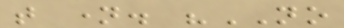that name. "NO
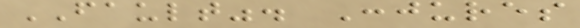FAULT". Conjures
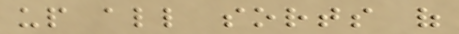up all sorts of
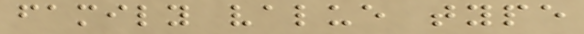family value type
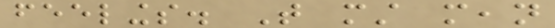feelings. That must mean
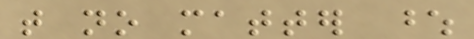that no matter whose
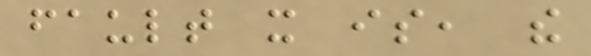fault it is, the
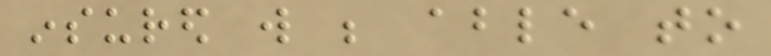insured will be able to
